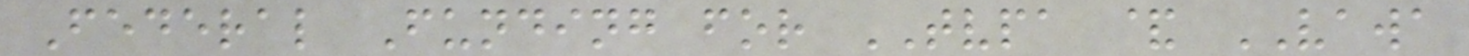Federal Funding for TVPA & VAWA
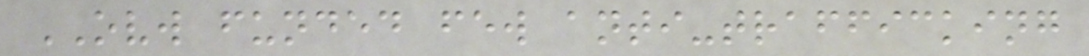OVW funded few anti-trafficking
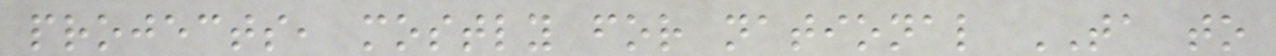projects, mostly for national TA to
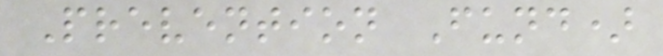Prevention Fund)
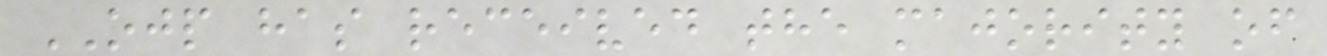OJP has received the majority of
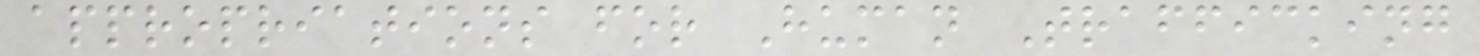appropriations for Human Trafficking
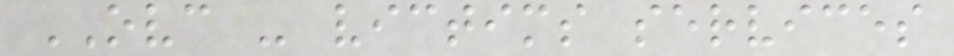OVC - victims services
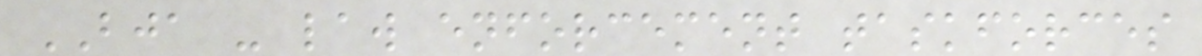BJA - law enforcement taskforces
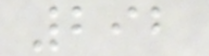292
